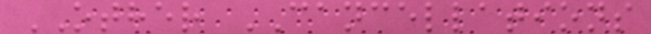OTHER CANCELLATIONS
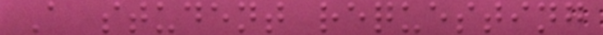A student requesting
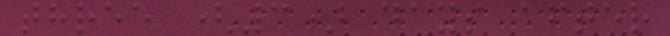three (3) days after
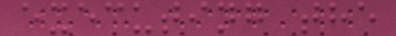executing the
